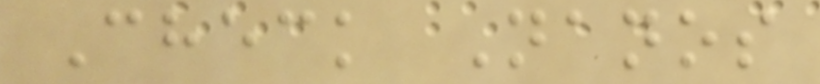Check Nanos
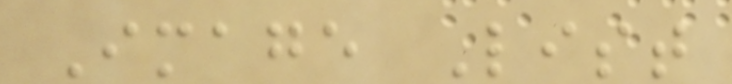Image List
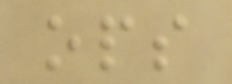ops
